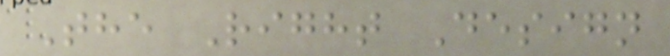The Right Design
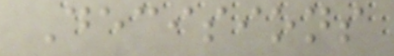Decisions
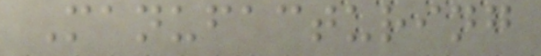Manufacturing
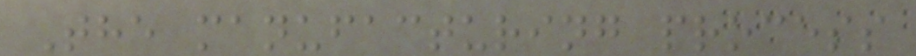The manufacturing process
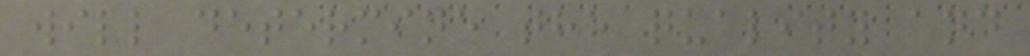will determine the quality and
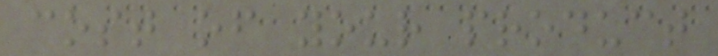cost of your product
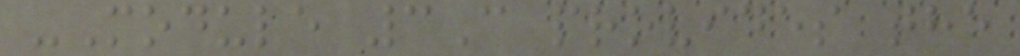-Module 3C provides the
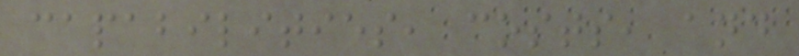capabilities, costs, and
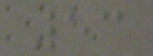53
